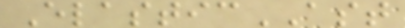ElasticAST
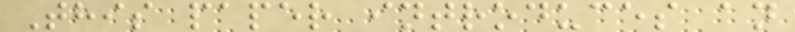This paper introduces an
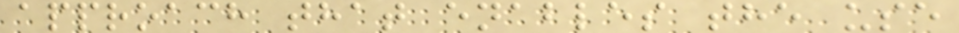approach that enables the use
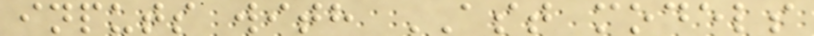inputs with AST models
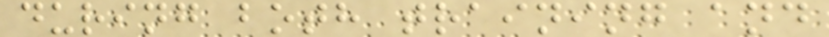during both training and
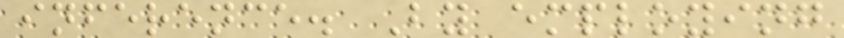inference. By employing
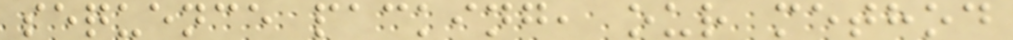sequence packing, our method
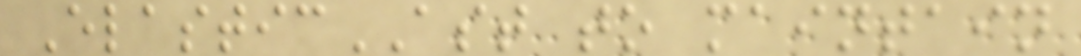ElasticAST to maintain
